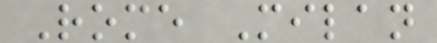Rome Milan
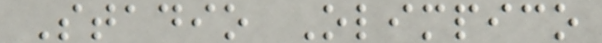Stadio Olimpico
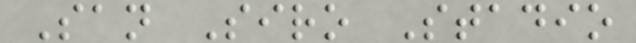San Siro Stadio
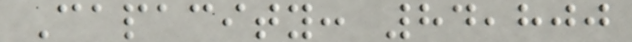Capacity: 84,800
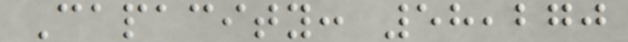Capacity: 58,270
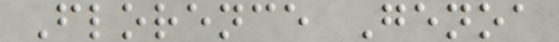Florence Genoa
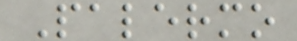Palermo
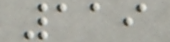119
